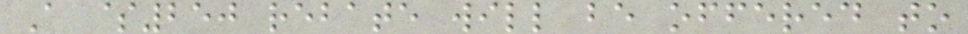A $250 rebate will be offered to
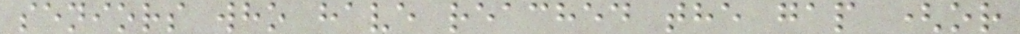seniors who have reached the gap (or
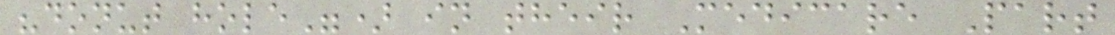"donut hole") in their Medicare Part
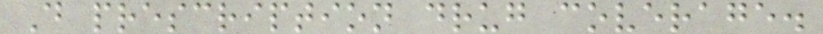D prescription drug coverage.
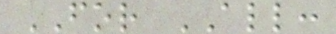FOR ALL:
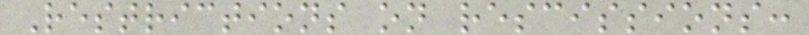Restrictions on rescissions:
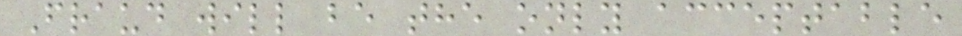Fraud will be the only acceptable
